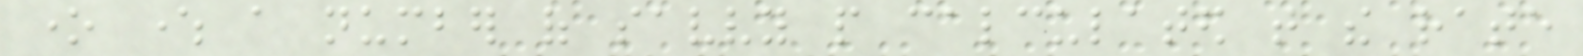one where a number of savvy people calculated that the rate
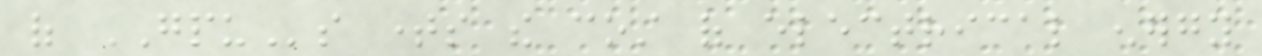of GPUs times the cost of electrical energy
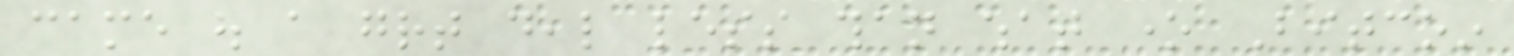came out a great deal less than what one Bitcoin
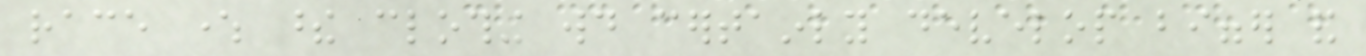race where these clothing would certainly develop bigger and
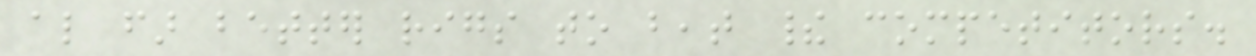also far better rigs to beat their competitors.
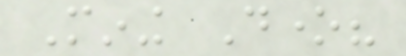Mining Done?
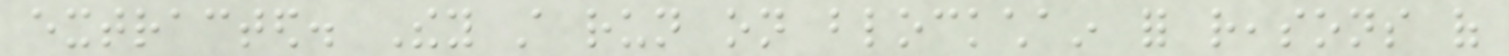extracted. They still run on blockchain for reasons of
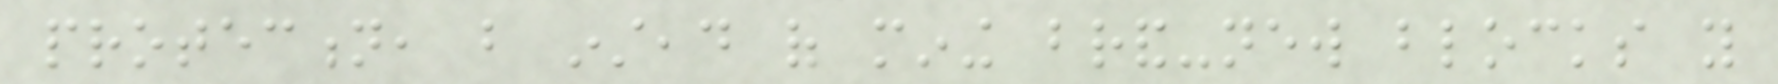protection, but instead of mining brand-new blocks you
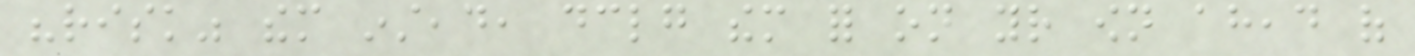"risk" them instead, declaring them for on your own ahead of
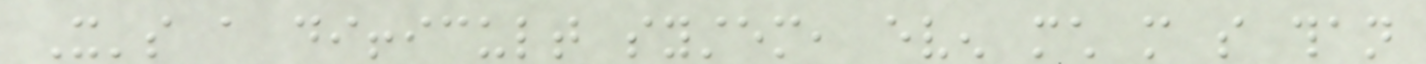It's a difficult system, even much more so than
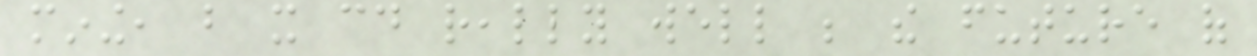mining, but it could really well be the future of
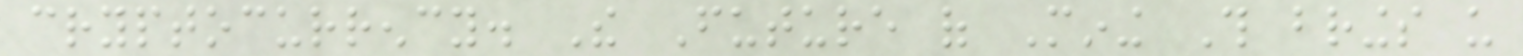cryptocurrency. The Future of Mining This brings us
